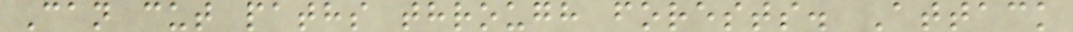Can cut paths through forests. Attack
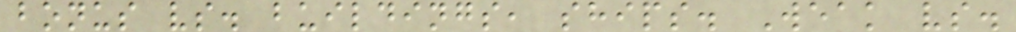bonus vs. buildings, ships. Weak vs.
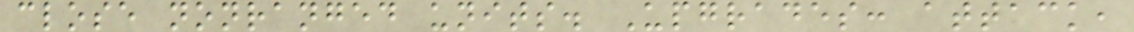close nonranged units. Upgrades: attack,
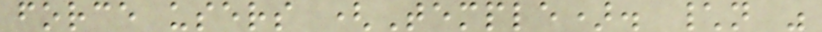force users (Temple). \n "
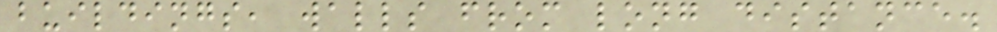buildings, walls from long distance.
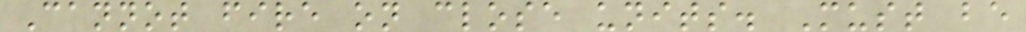Cannot fire on close units. Must be
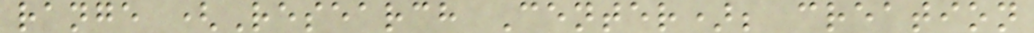range (Research Center); creation
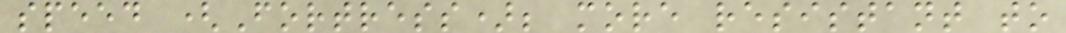speed (Fortress); more resistant to
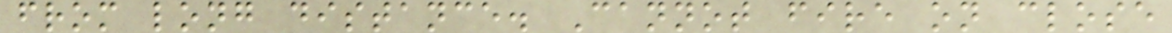from long distance. Cannot fire on close
